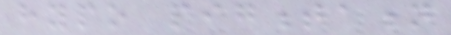hypo pigmentation
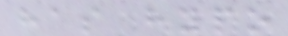has hypo
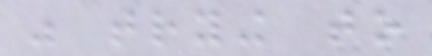was trying to
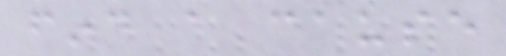find a cause
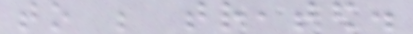to be treated.
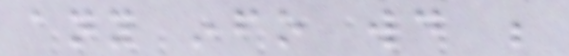any info would be
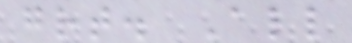great. All
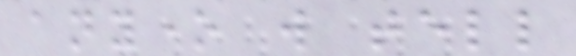anyone will tell
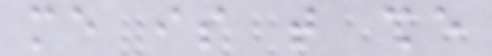me is that she
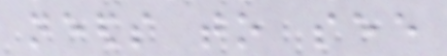needs to see
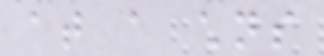at a childrens
